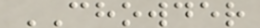CHOWDER
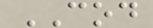COD
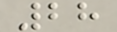28
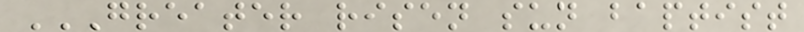GREATER RISEN SUN BAPTIST
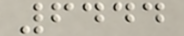6444
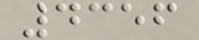4356
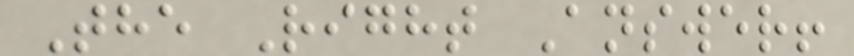The Right Answer!
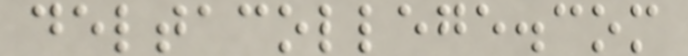deltacollege.com
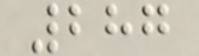287
